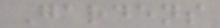Gardens
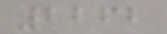2262
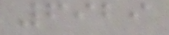6929
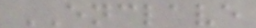ENCLAVE
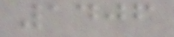1406
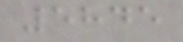5845
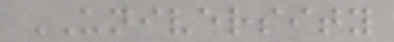UNIVERSITY
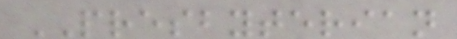PRESBYTERIAN
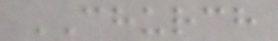CHURCH
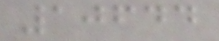10644
